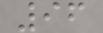96
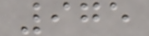975
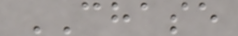CHASE
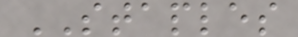STAPLES
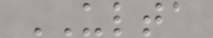ULTA
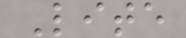Lite
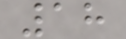18
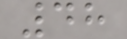48
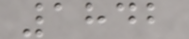1842
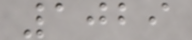1029
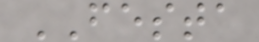FESTA
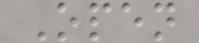Open
